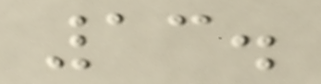13.
